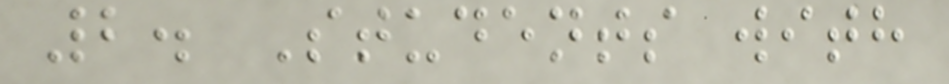2. Students with
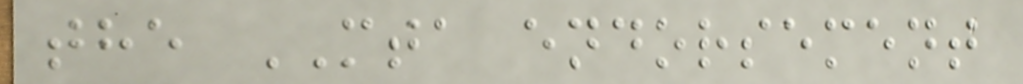the MTA endorsement
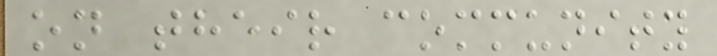on their community
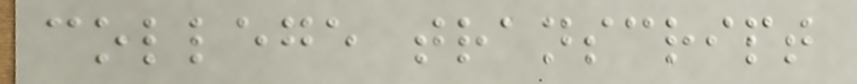college transcript
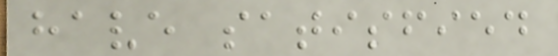have satisfied
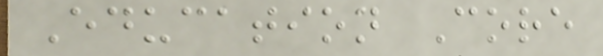Education Core
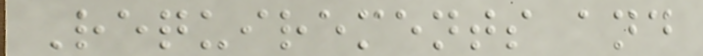Requirements and
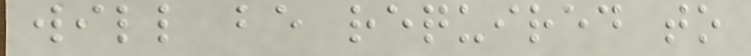will be required to
